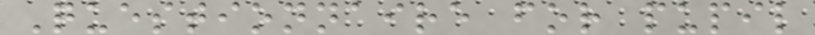Questionnaire for pupil
